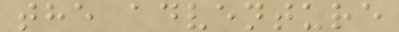the adventure
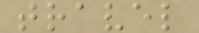travel
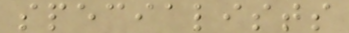specialists
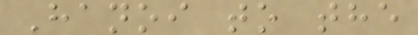Hanoi to the
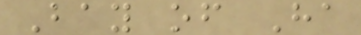Bay of Ha
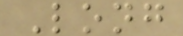Long
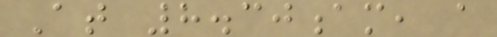At 8.30am, a
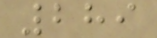289
